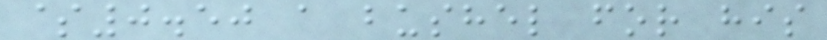$0.50 a bushel for his
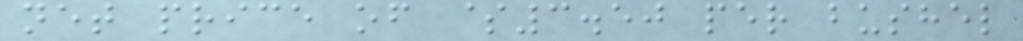net price of $3.50 per bushel
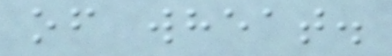of wheat.
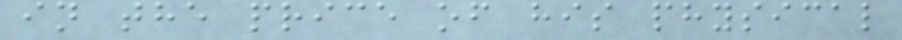in the price of his physical
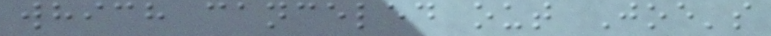which canceled out Joe's
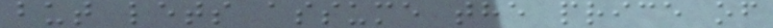but lets assume the price of
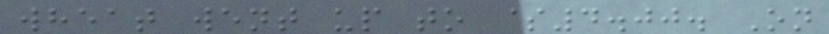wheat went up to $4.00. On
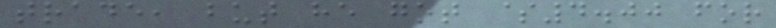trade, but he got $4.00 for
